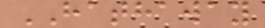HATHAWAY
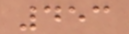453
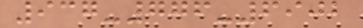937-776-6902
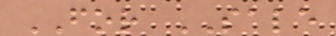FOR SALE
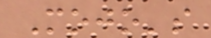Mojo's
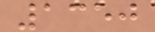1350
